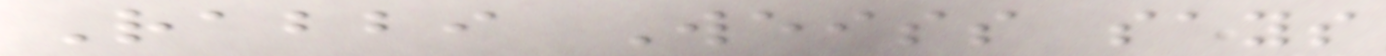Rabbi Weiss says
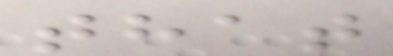that
